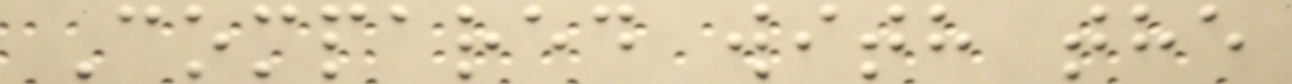Compared with the
